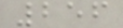256
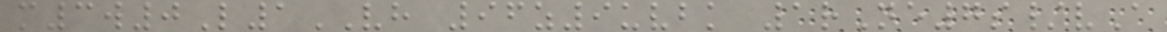m3w0L1VH 96z9uvbk 1rNe7s/vA
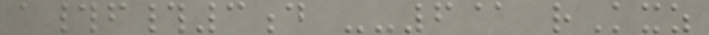a#f#3d --6@ rKxz
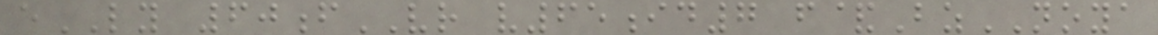eLY 60fVR v65id7 f&BzNOYA
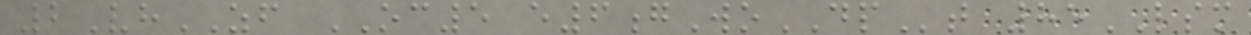2VhZF OC5 e6gWoDPt 85LSM
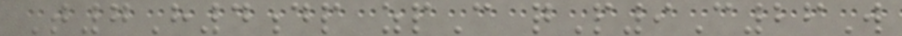T7H4dp zpC qP9C26W
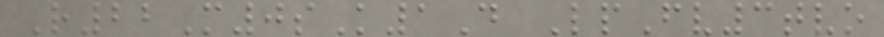R22M0sK1D LpFv3tvo
